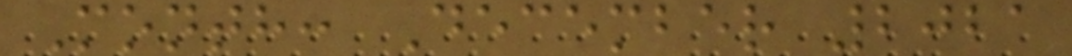Month: December 2021
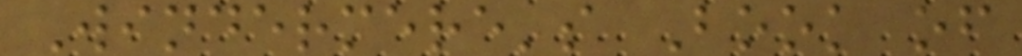Windermere's Book of
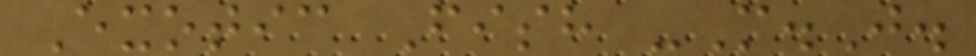Exotic Fish -M.J.
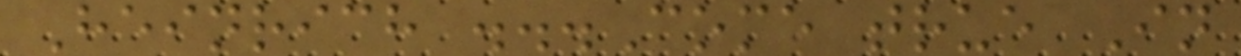Heinrich ...Come true In
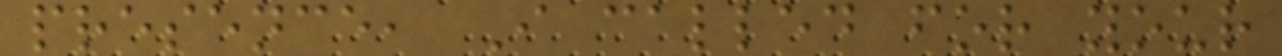presence, I called for your
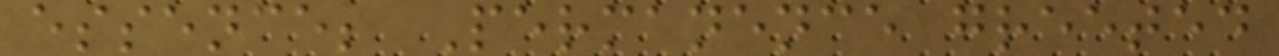essence; Permanence greeted
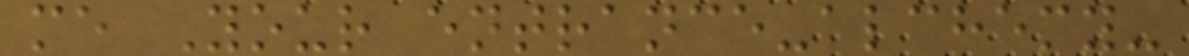me Your entrance-alchemy-
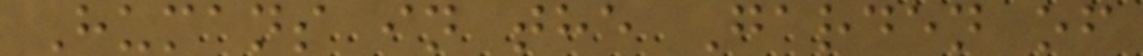Humans in the Garden of
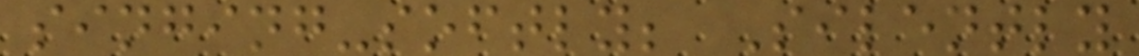singing-softly; Silently
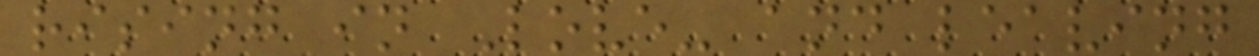rising in Love- and leaving
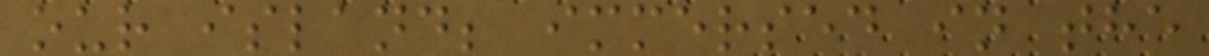our island; immersed in the
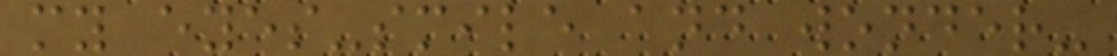my eyes-smile and wonder-
